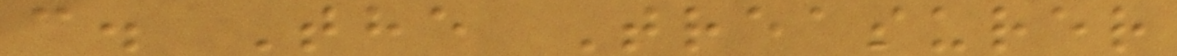c. The Treasurer
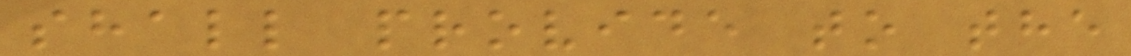shall provide to the
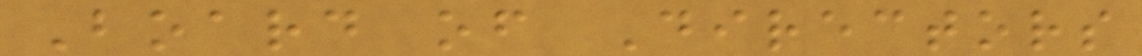Board of Directors
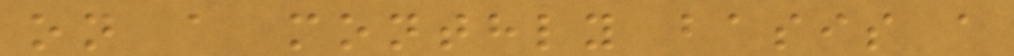on a monthly basis a
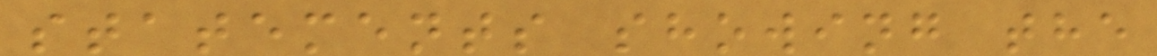statements showing the
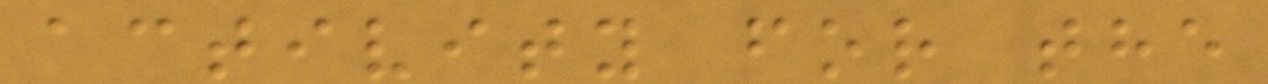activity for the
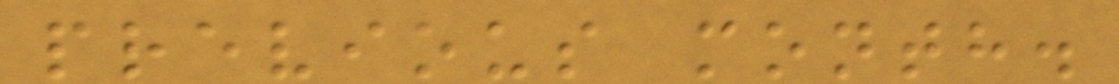previous month.
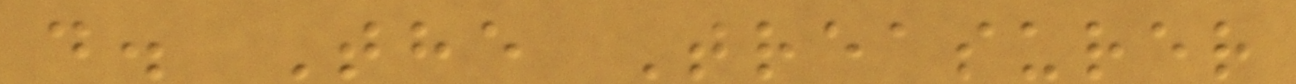d. The Treasurer
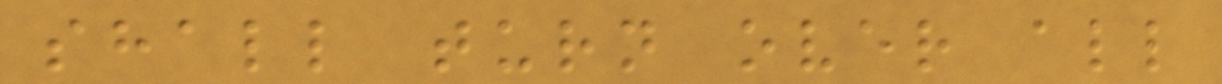shall turn over all
